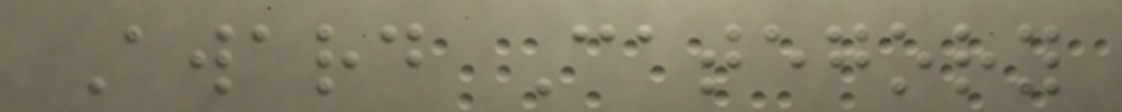Award Category
